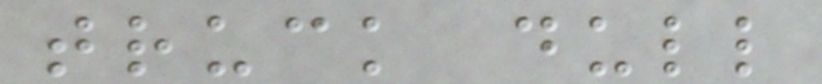truck dull
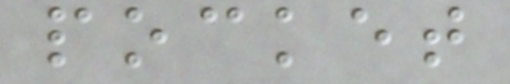pocket
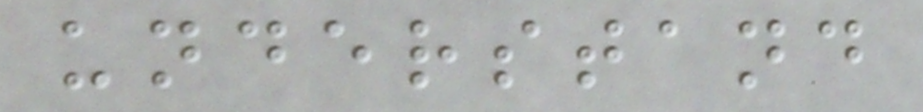understand
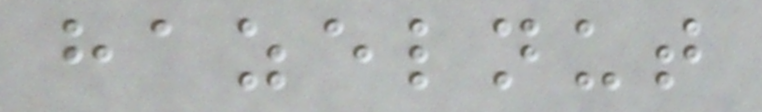hazelnut
